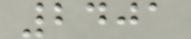2401
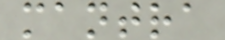mantra
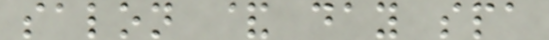salon & day spa
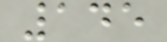145
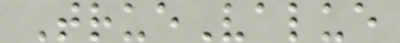TrueValue
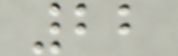22
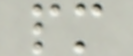pm
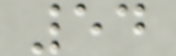54
